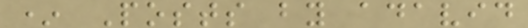* Posts by adavid
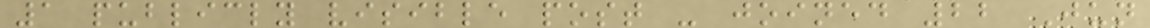1 publicly visible post - joined 22 Jun
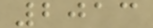2013
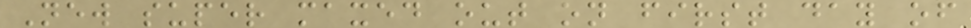New super maxed out on first day of
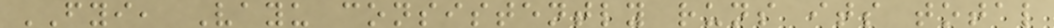FYI, Vayu consistently runs its total
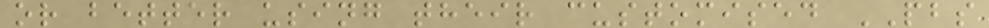or better using their customised PBS
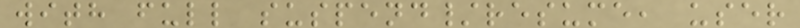with full suspend/resume, user
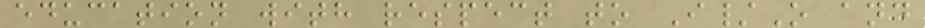education with respect to I/O and
